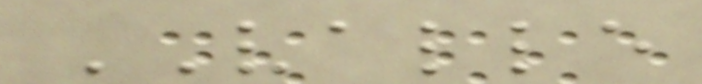VALLE
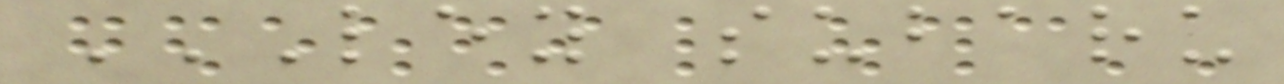LEY SUBARU
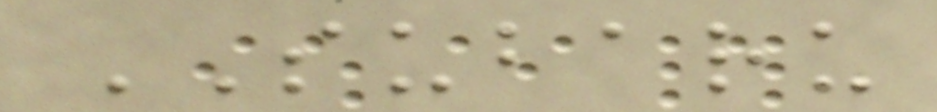SUBARU
